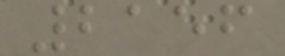2156
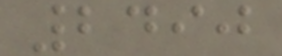2490
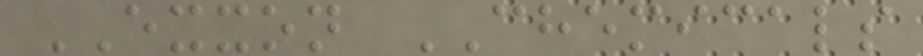EXXON CHEMICALS
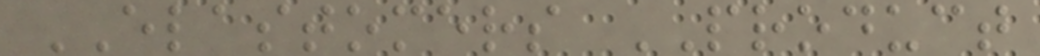ELASTOMERS PRODUCT
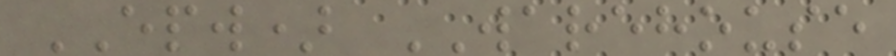EPW) WAREHOUSE
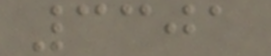3301
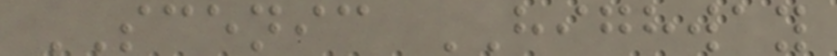SCENIC HIGHWAY
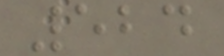524
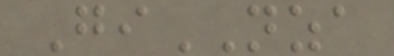GiNZA
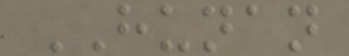HUNAN
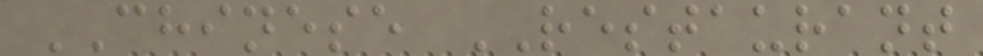CHINESE RESTAURANT
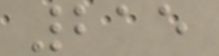215
